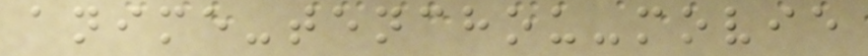anime-tenchou-movie
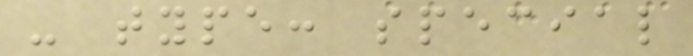- type: special
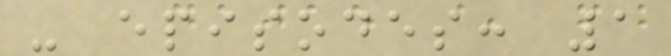- episodes: 1
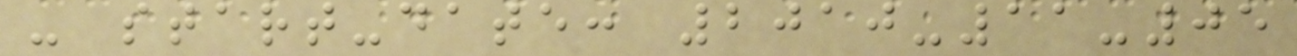- start-date: 2010-11-05
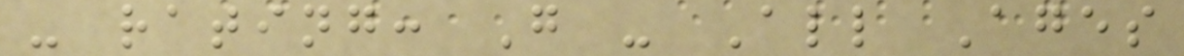- rating: G - All Ages
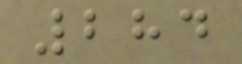284
